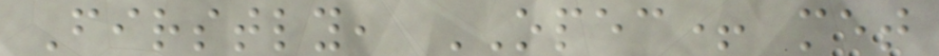Firstly, OPEC+ met
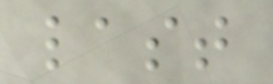last
